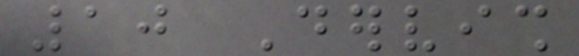10 Dervish
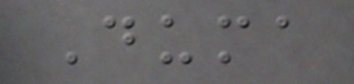Duma
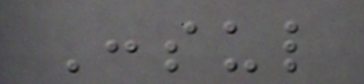Consul
